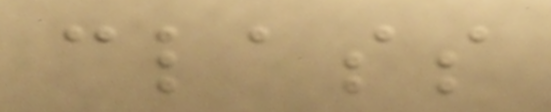class
